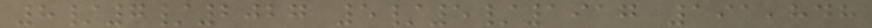8/7/2027 5/5/1917 191,848
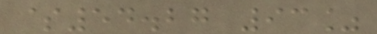$54.27 93%
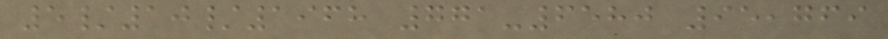5/10/1968 771-6580 95,769
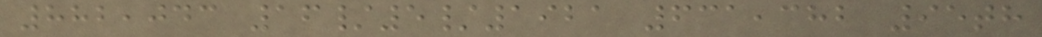882,043 16/5/1921 631,382 95th
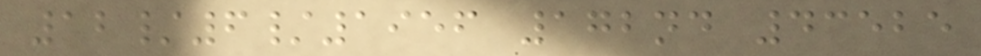12/6/1956 172nd 43525
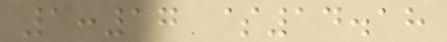1:17 $14.18
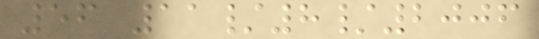56 11/8/2006
